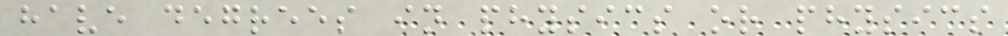have degrees in physics or physics
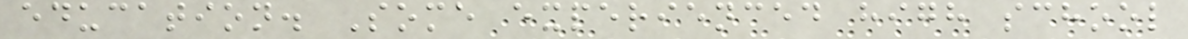education. Some experienced high school
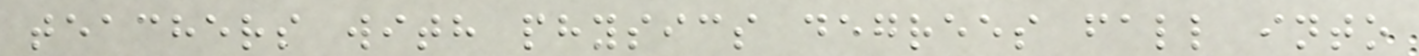teachers with physics degrees fall into
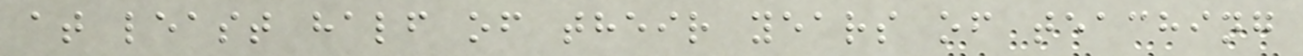at least half of their years of teaching
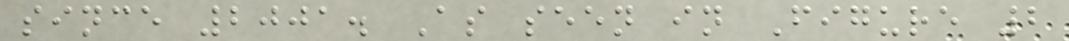since 2001. As seen in Figure 2
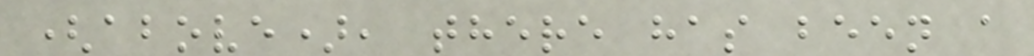(above), there has been a
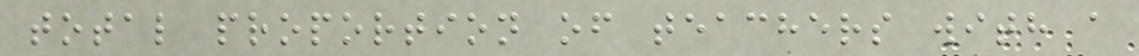total proportion of teachers with a
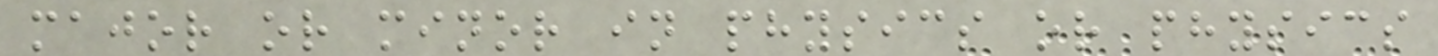major or minor in physics or physics
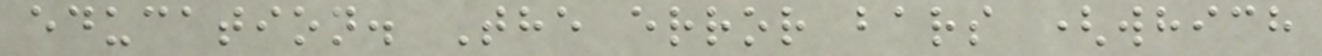education. The error bars (which
